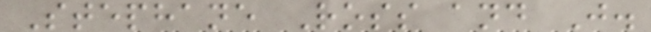Stephane Ross and J.
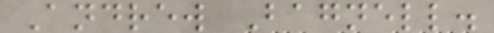Andrew Bagnell.
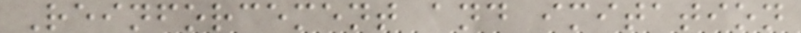Reinforcement and imitation
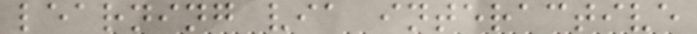learning via interactive
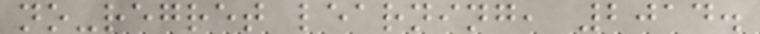no-regret learning, 2014.
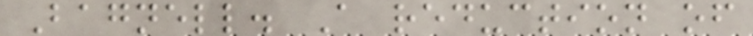Bagnell. A reduction of
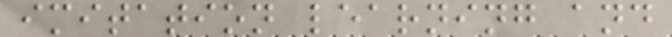imitation learning and
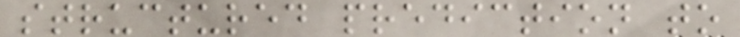structured prediction to
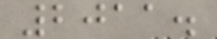2011.
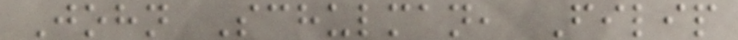John Schulman, Filip
